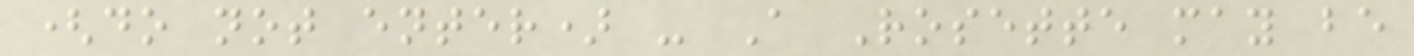(do not enter) - A Rosette may be
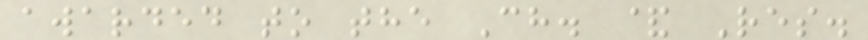awarded to the Ch. & Res.
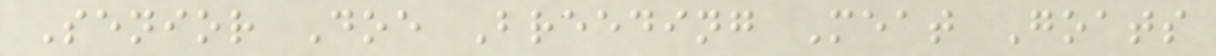Senior Doe Breeding Meat Goats
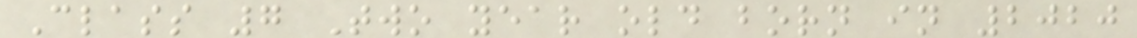Class 7 Two year old born in 2020
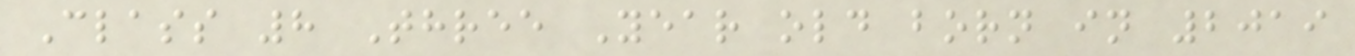Class 8 Three Year old born in 2019
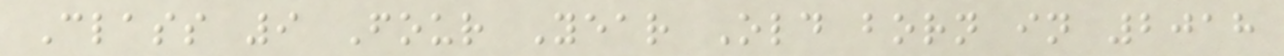Class 9 Four Year Old born in 2018
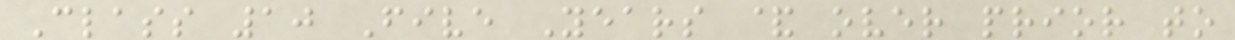Class 10 Five Years & over prior to
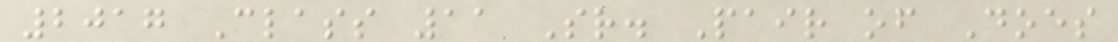2017 Class 11 Sr. Pair of Does
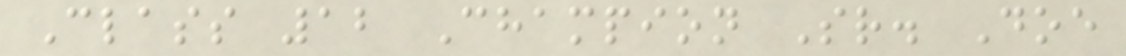Class 12 Champion Sr. Doe
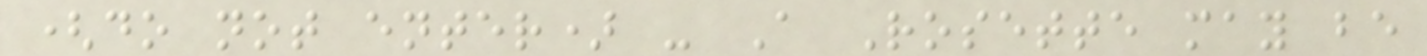(do not enter) - A Rosette may be
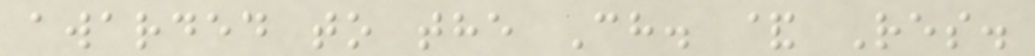awarded to the Ch. & Res.
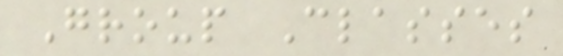Group Classes
